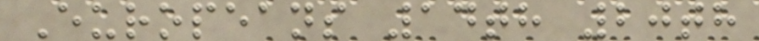Europeans 14th 20th
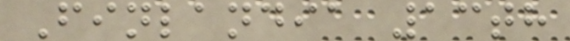Finlandia 13th
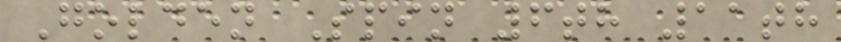Golden Spin 6th 11th
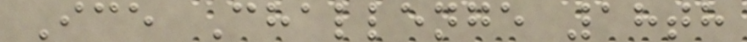Ice Challenge 18th
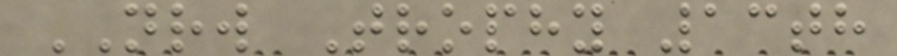NRW Trophy 13th
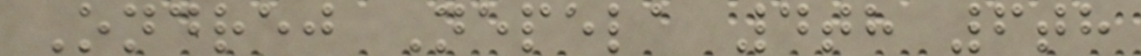Ondrej Nepela 4th 6th
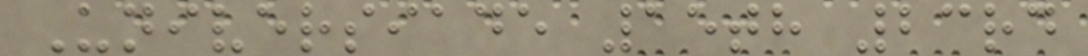Universiade 15th 23rd
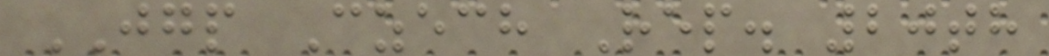JGP Czech Rep. 20th
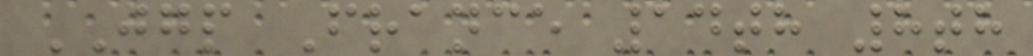JGP France 14th 8th
